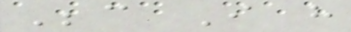Because I have
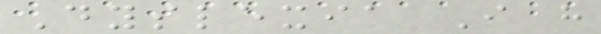Dyslexia I have
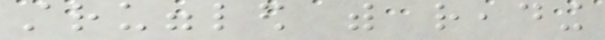struggled with reading
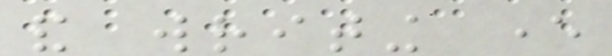and writing ever
